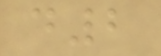d2
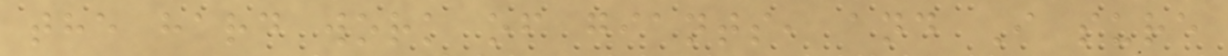the hard work of giants, and I sure
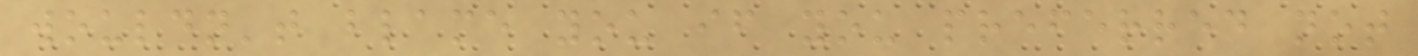wouldn't blame you if you preferred not
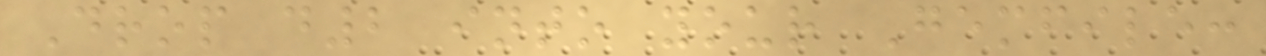Drop d2 into your Gemfile:
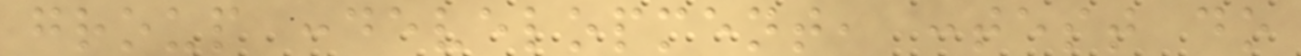group :development, :test do
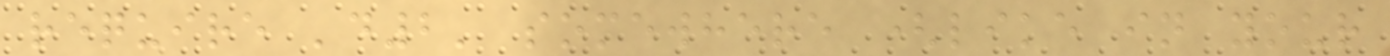require 'd2' somewhere (like in your
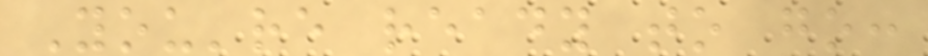You're ready to go:
